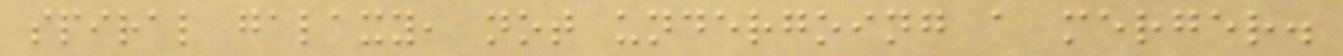spiral galaxy, not undergoing a merger.
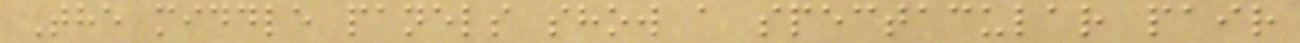The middle panels show a spectacular pair
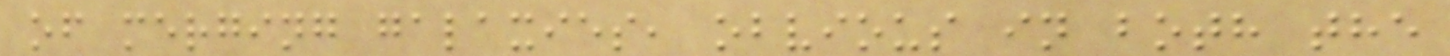of merging galaxies, obvious in both the
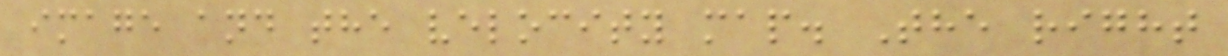image and the velocity map. The right
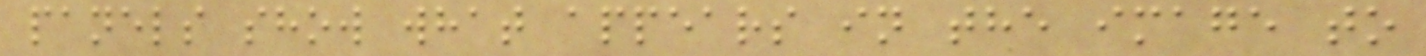panels show what appears in the image to
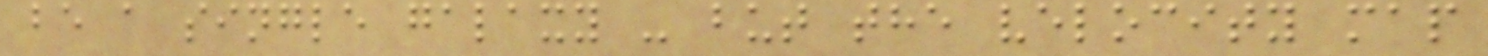be a single galaxy - but the velocity map
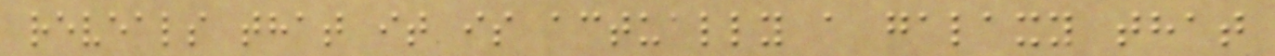reveals that it is actually a galaxy that
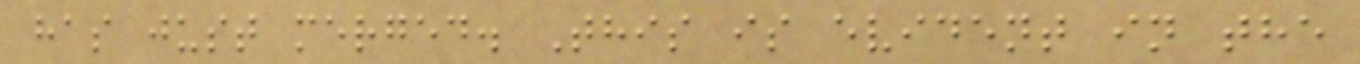has just merged. This is evident in the
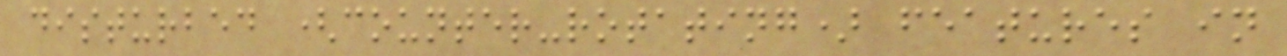disturbed (counter-rotating) features in
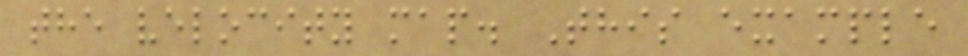the velocity map. This example
